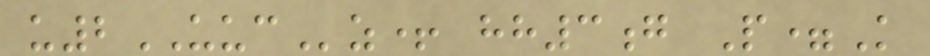u2UUCz+ hh3g P=K
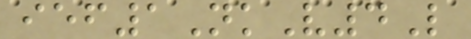ief1NkV4L
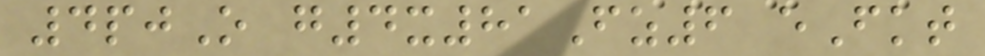4pjO g4x81Fz6 eFkt
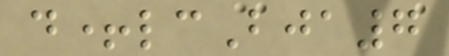d+lcBja7
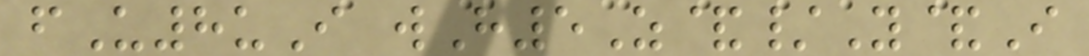fU8uI wH5Z&/Y&I
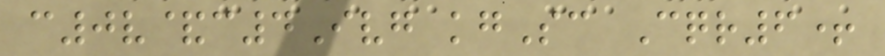c0v&c4Ivg kgSc Cqr6+
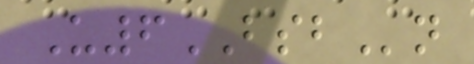U6BSBn
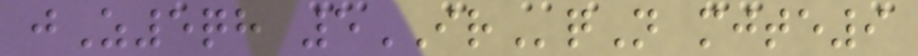jZ5qh 5IRqN mjte9
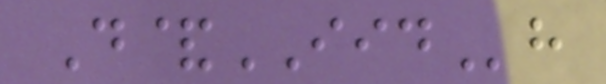D&IIDh
